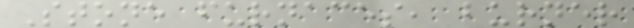Stone furnaces, burner
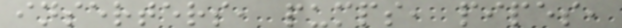inserters, pumps, pipes,
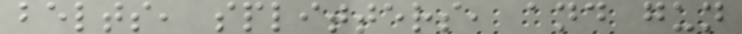belts, splitters, and gun
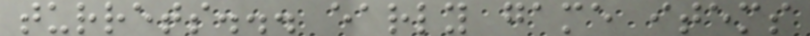turrets... early game items
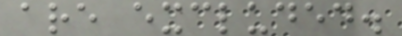are excluded.
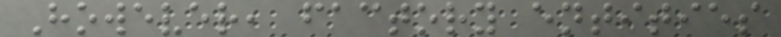However, factory entities
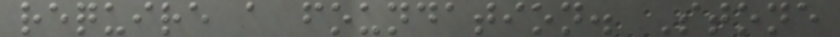require a foundation. Stone
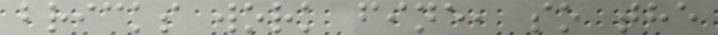bricks work fine, so the
